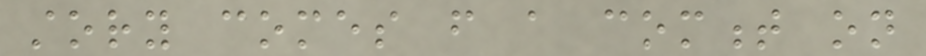story comes from a comment on
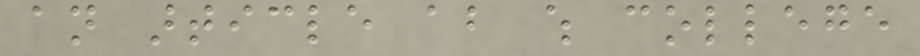an article about which college
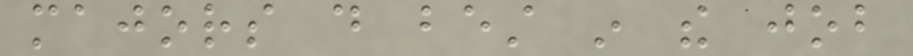majors do best in the job
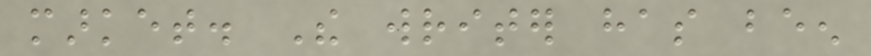market. The writer has been
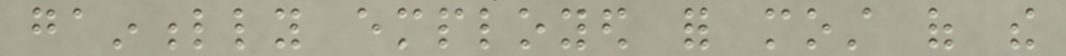gainfully employed for most of the
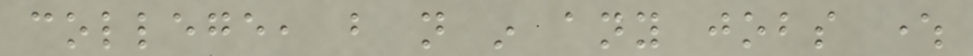college, but not in any jobs where
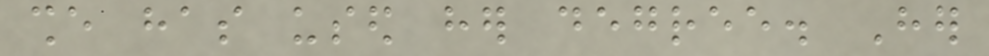she has used her degree. Her
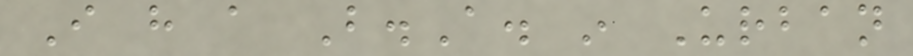I have a B.A. in Urban
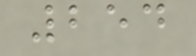254
